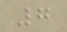7
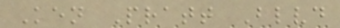Ken Pratt Blvd
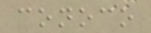conoco
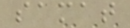samat
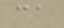ca
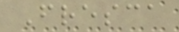Fresca
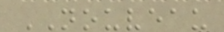NOUVEAU
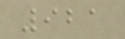921
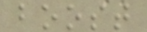boost
